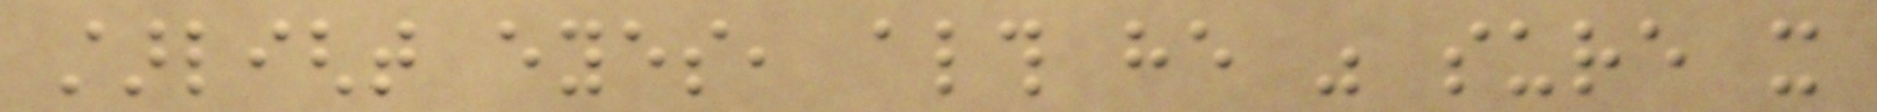starlight eyes, although he was sure it
